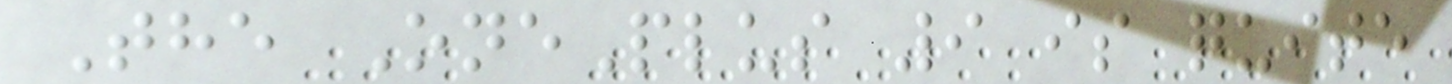The OnePlus 9 is quite
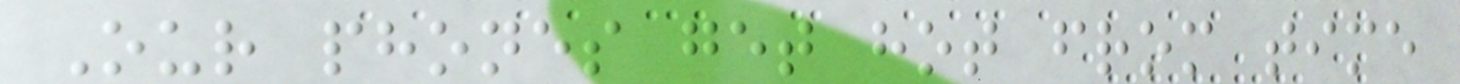Our phones get hot from time
